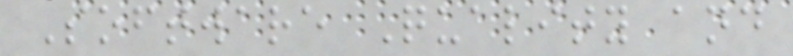Software Quality and
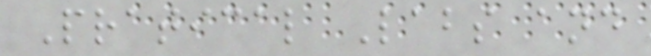Pratical Labs and
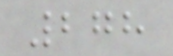278
